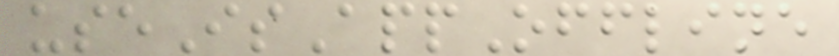useIsAppOffline
